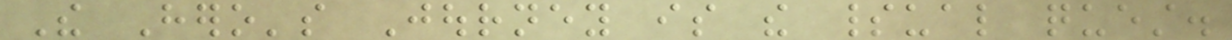The Hero's Journey is the spiritual quest.
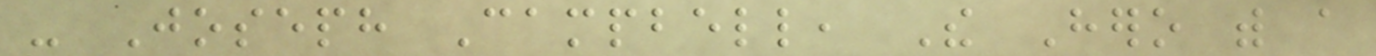- Joseph Campbell, The Hero with a
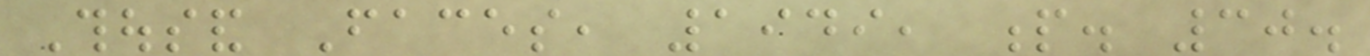Thousand Faces, 1949, p. 30.
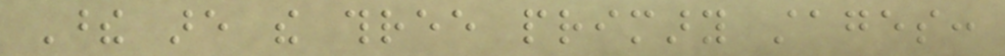These are the three primary stages:
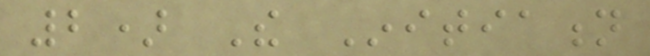2) The Initiation
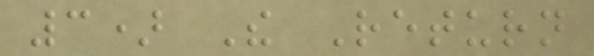3) The Return
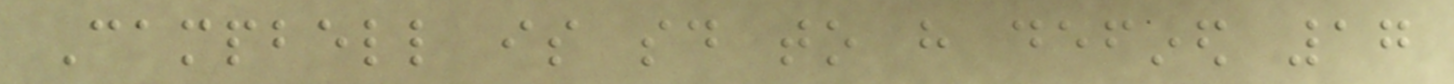Campbell is said to have defined 17
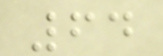64
